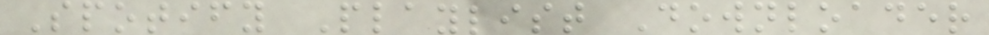Spotify Playlist Downloader
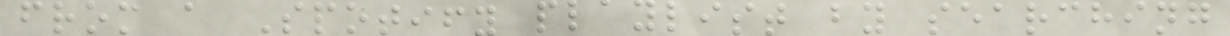from a Spotify playlist by searching
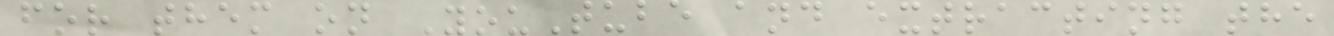for them on YouTube and extracting the
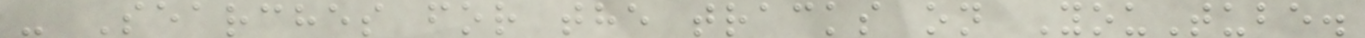- Searches for the tracks on YouTube.
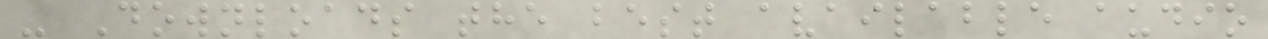- Downloads the best available audio
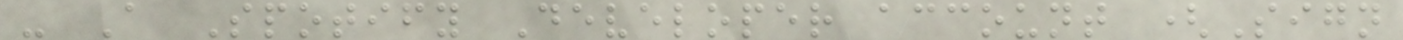- A Spotify Developer account (Sign
